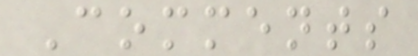Comments
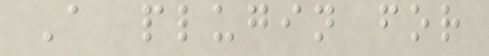A plugin for
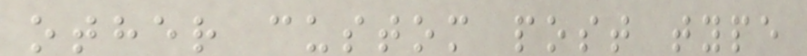other custom post type
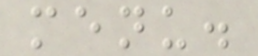menu.
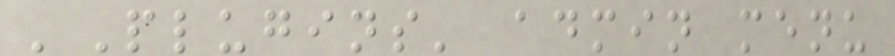'Plugins' admin menu
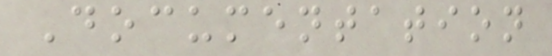Documentation
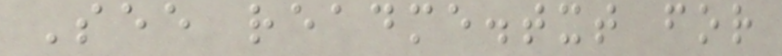See readme.txt for
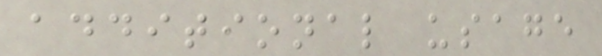additional usage
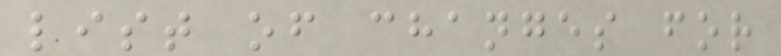list of changes for
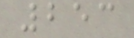253
